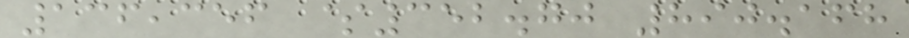136,356 $352.70 890.168
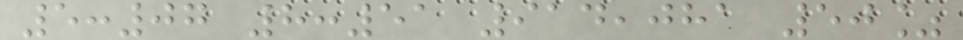5:07 8:51 914,081 50%
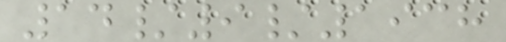14/9/1938
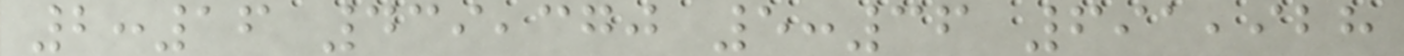2:16 439,370 5:36 691,928
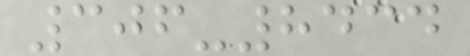306-8434
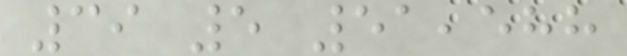39 5 51,588
